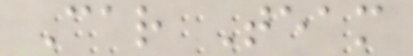Car Team
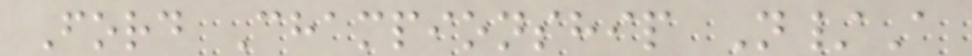Ford Championship N/A
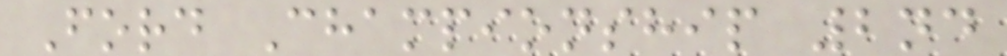Ford Championship 2nd
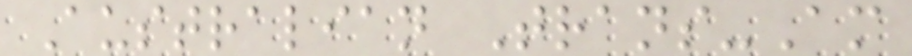Australian Trans-Am
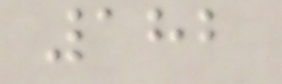182
